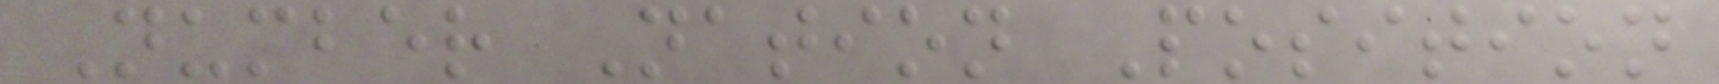Number Nation Position
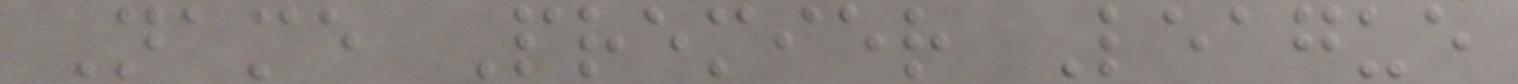Name Premier League
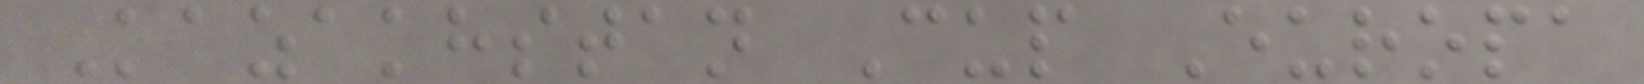Kazakhstan Cup Europa
